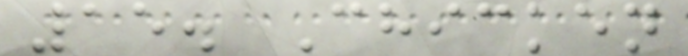15. Chicken
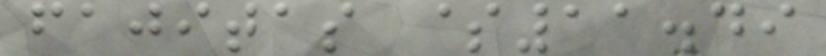fajitas $11.49
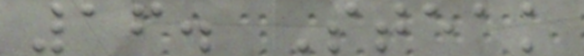16. Steak
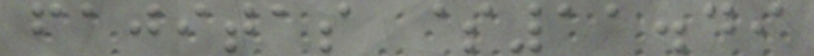fajitas $11.49
